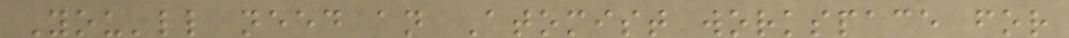You'll need an Atomist workspace for
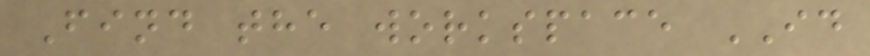Find the workspace ID
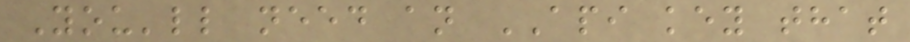You'll need an API key that
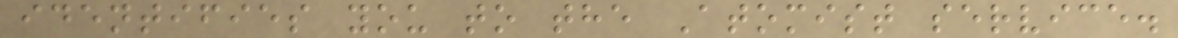identifies you to the Atomist service.
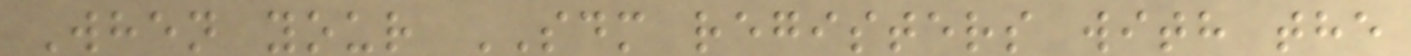When your SDM registers with the
